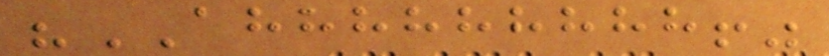"AHHHHHHHHH!"
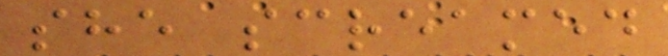she screamed
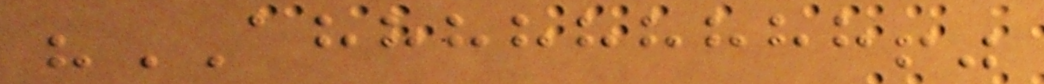"AHHHHHHHHH!"
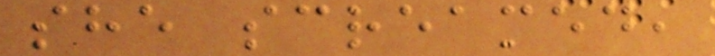she screamed,
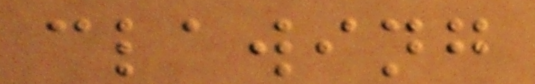clawing
